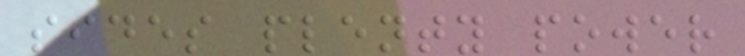sides plenty power
